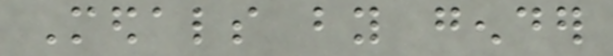Medals by gender
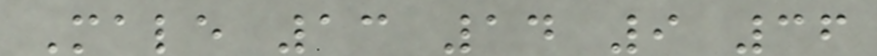Male 13 14 9 36
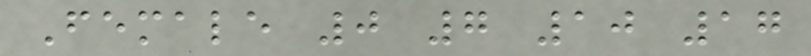Female 0 7 10 17
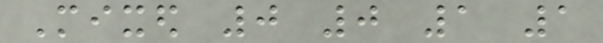Mixed 0 0 1 1
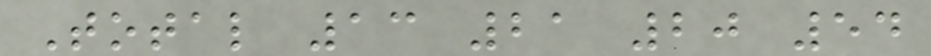Total 13 21 20 54
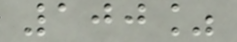100%
